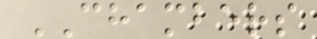CHAMBERS
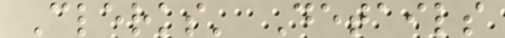Clerks' Details
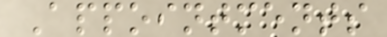Appointments
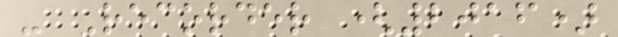- Recorder (2016)
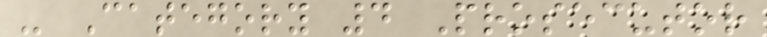- Category 4 Prosecutor
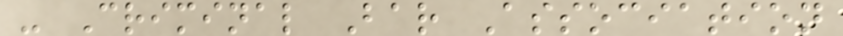- Criminal Bar Association
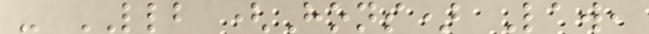- LLB (Hons) Law,
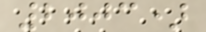2003)
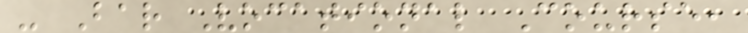- Bar Vocational Course,
